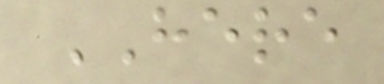HERE
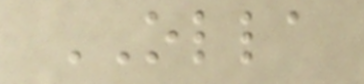OLLA
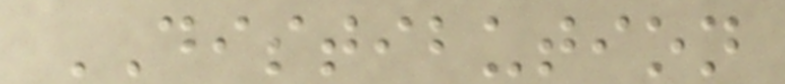DISTIBUTION
